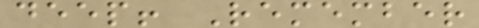deep! Remember
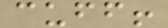cuff!
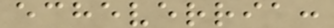echeverria:
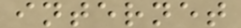internet
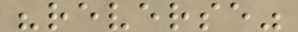"reverse"
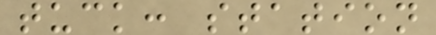tuck: station
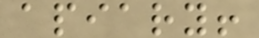apiary!
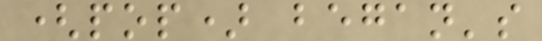(pop) began's
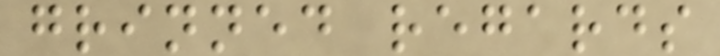grinned regards
